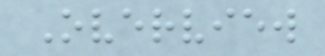Overview
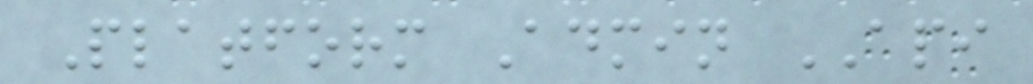Platform Admin API
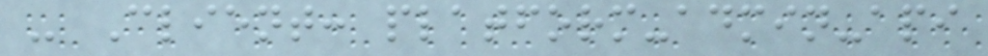- Client: platform-admin-api
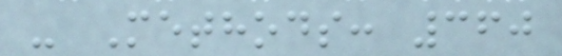- Methods: 360
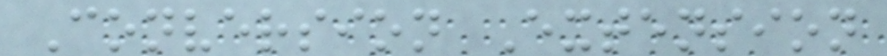Conversion Extension
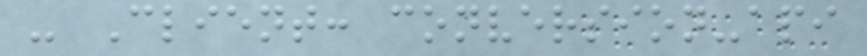- Client: conversion-api
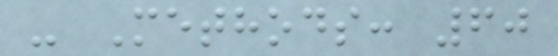- Methods: 60
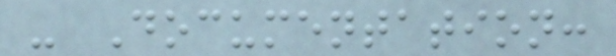- Documentation:
